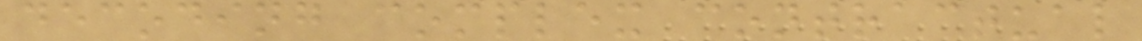decoding complex contractual
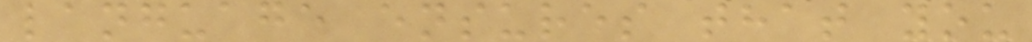language ensures that you
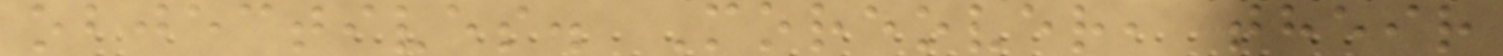objectives. Moreover, their
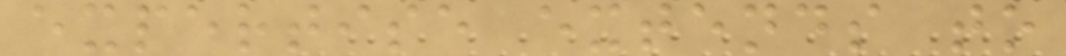expertise extends to
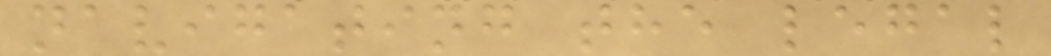navigating the legal
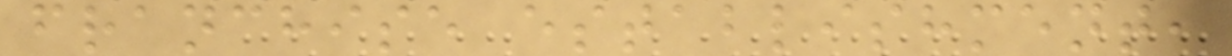franchise establishment,
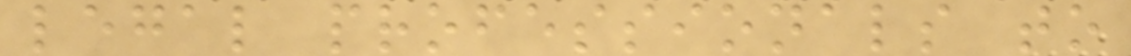legal professionals to
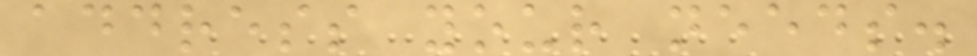address your needs.
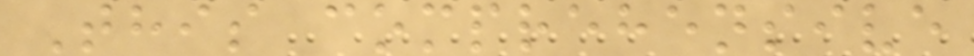This comprehensive
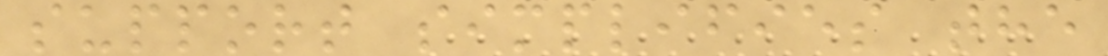support simplifies the
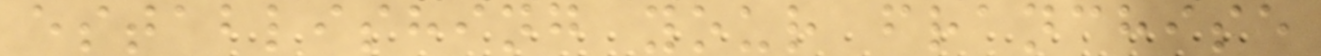establishing your franchise
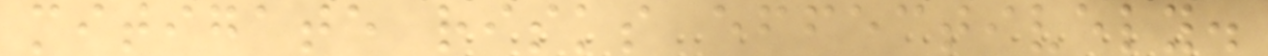mitigate risks effectively.
